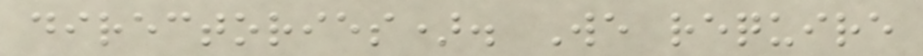directories). We require
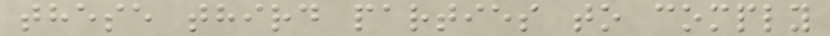these third parties to comply
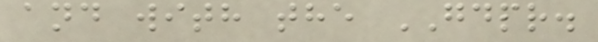and with the GDPR.
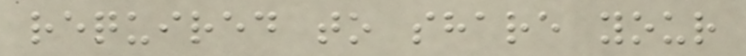required to share your
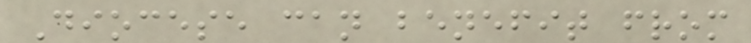Diocese can benefit from
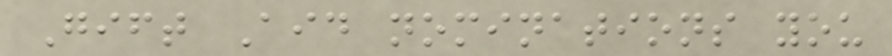Gift Aid nominations you
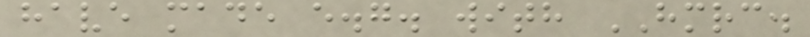have made e.g. with HMRC.
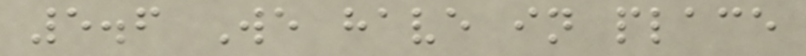5.6 We have in place
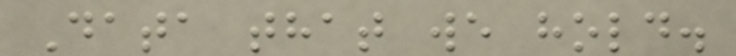Data that we hold.
